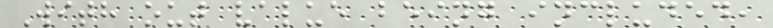With out value being included,
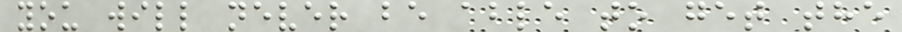you will never be able to get the
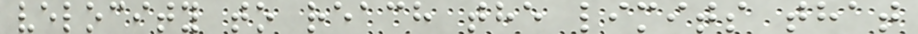velocity to reach the limits that
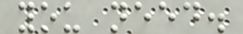you need.
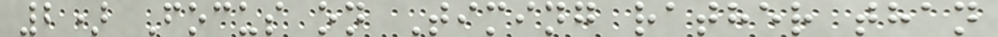2) Focus on Timing rather than
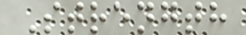Strength
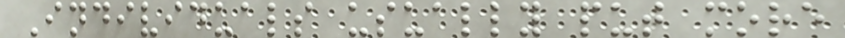Individuals usually put more
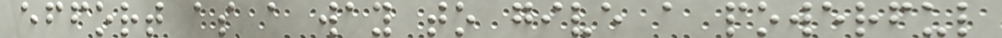effort as a way to give a powerful
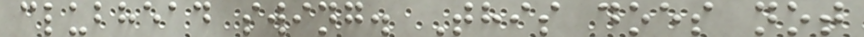clubhead swing. This does not
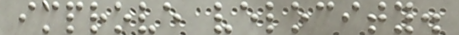improve velocity.
